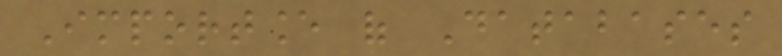Importance of Databases
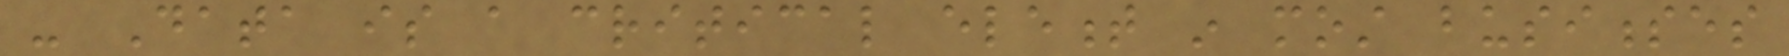- Data is a critical element in most businesses
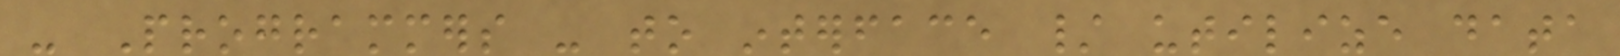- Programmers - to interface / utilize data
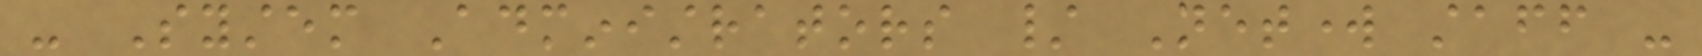- System Administrators / Network staff -
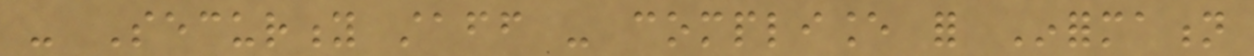- Security staff - compliance for Information
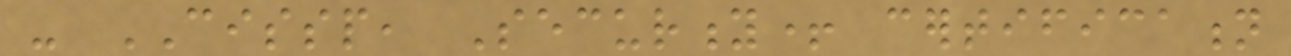- CISSP, Security+ certification
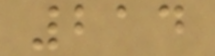214
